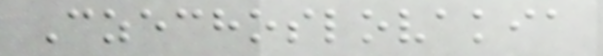Czechoslovakia
